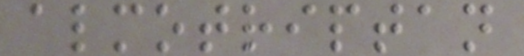almotriptan
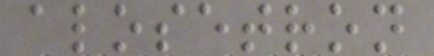alosetron
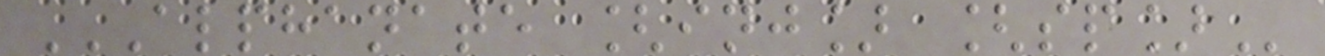ALPHANATE [INJ] [SP]
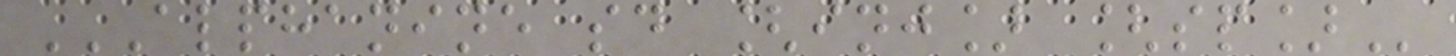ALPHANINE SD [INJ] [SP]
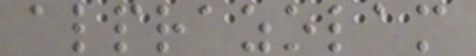alprazolam
